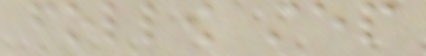follow step
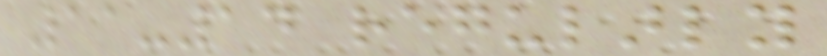11-14 regularly
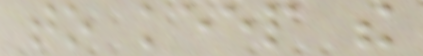to keep the
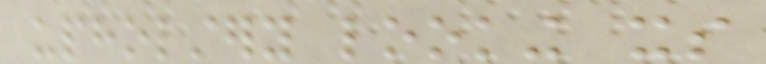upholstery looking its
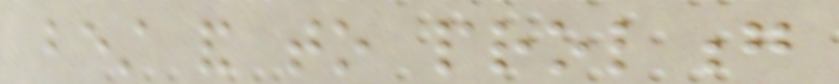best and to prolong
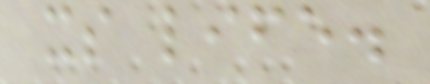its life.
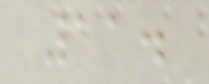11.
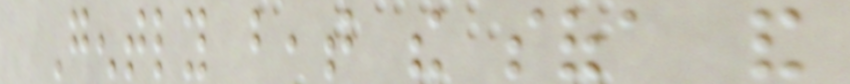Gently beat the sofa and
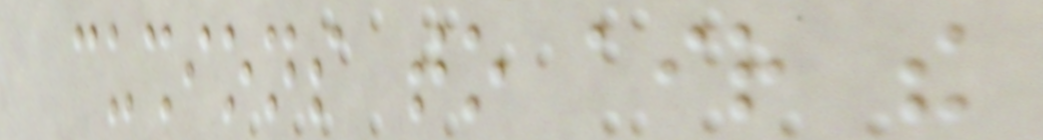cushions to air the
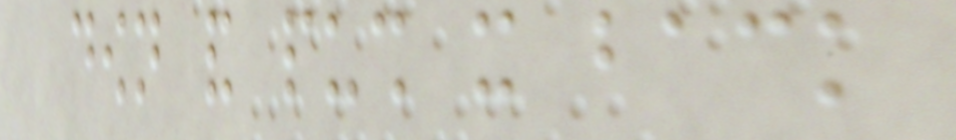down and push it back
